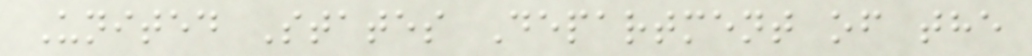United States Department of the
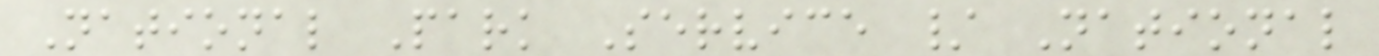National Park Service / National
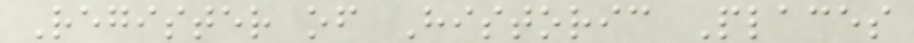Register of Historic Places
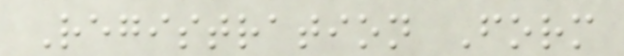Registration Form
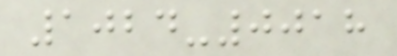1024-0018
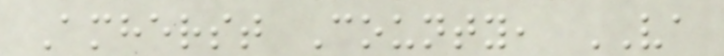Amherst County, VA
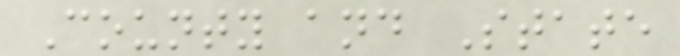County and State
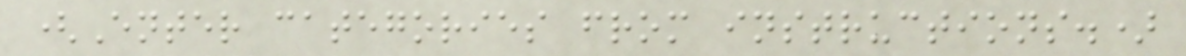(Enter categories from instructions.)
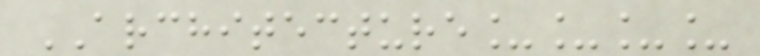ARCHITECTURE____
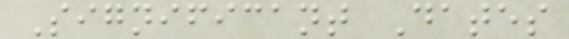Significant Dates
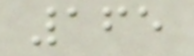165
